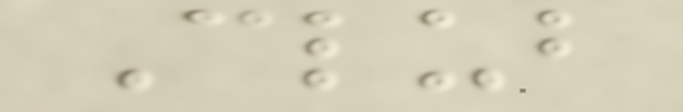Club
